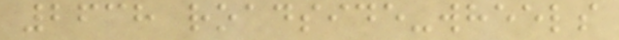2638 roadside-wheels
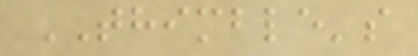THIMBLE's
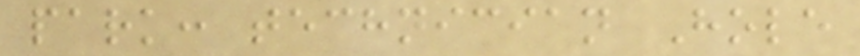park: technician Hole
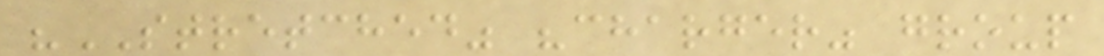"STRETCHED" "charger" group
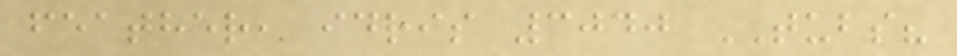feather, idris 3040 TUBS?
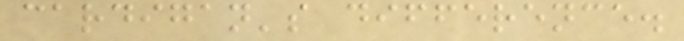cardigan's difference.
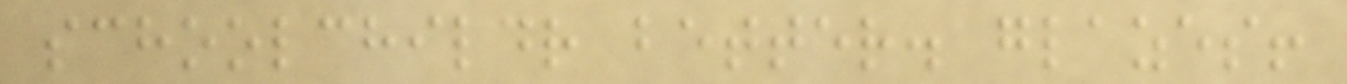schoolchildr better. glazes!
